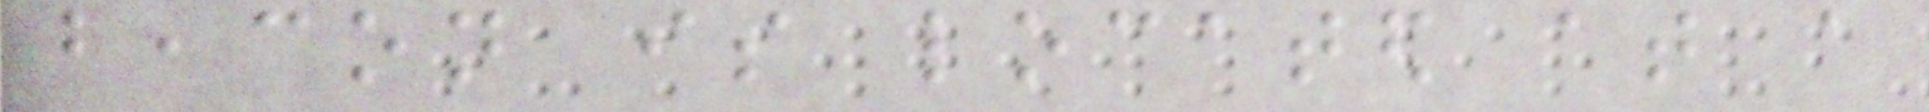beacon is located at a
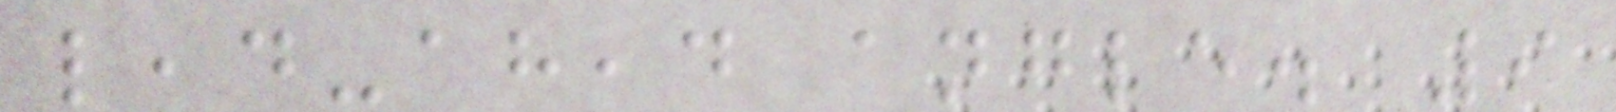lead-ahead angle. 9
